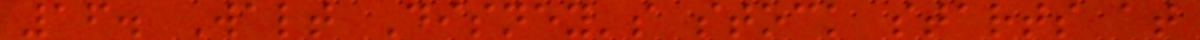16. Walt Disney's stock starts at
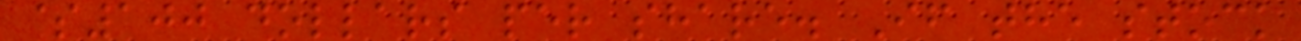$100 dollars per share. If the stock
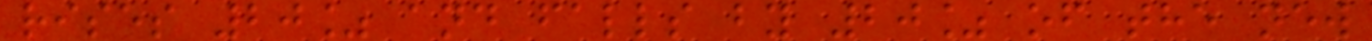rises 20% and falls by 20% of the new
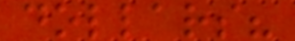dollars?
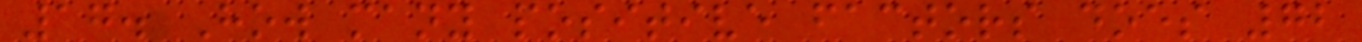17. How many positive factors does 72
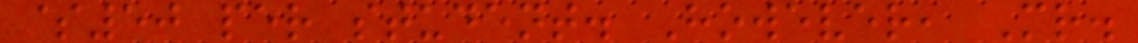$50 per student. However, Mr.
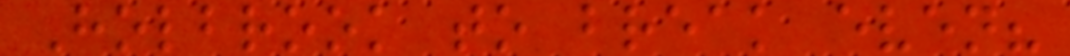Holbrook to break even?
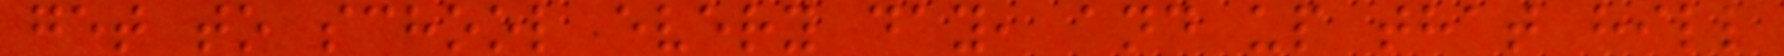get to school every day, and up that hill
